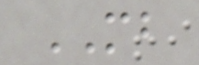MB
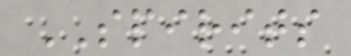SPIRITS
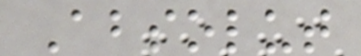Absolut
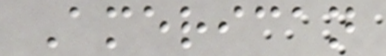American
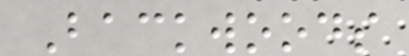Backwoods
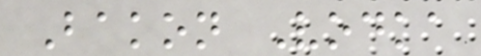Bakon Vodka
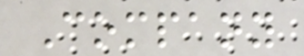Company
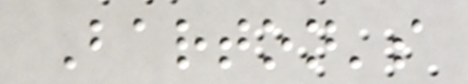Barton's
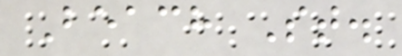Beach St.
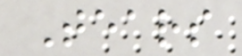Tears
